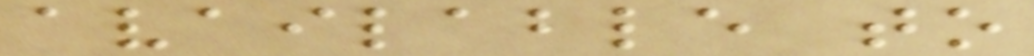available to
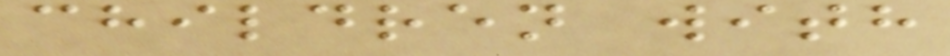children with
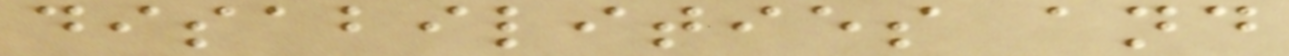disabilities and
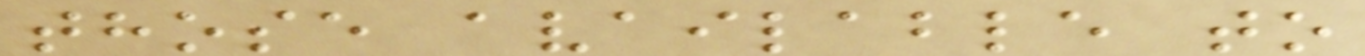those available to
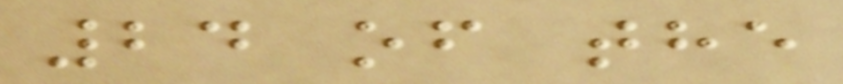24 of the
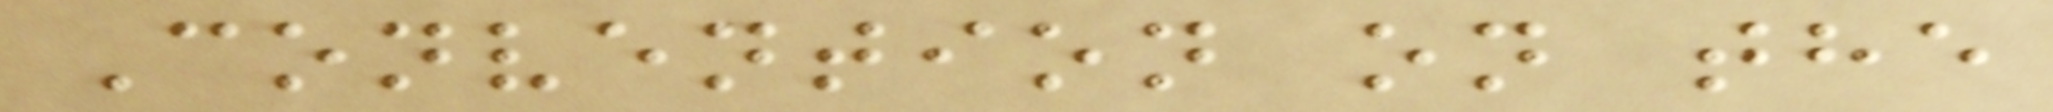Convention on the
